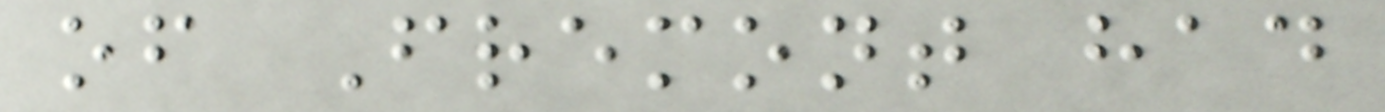of Fremont had
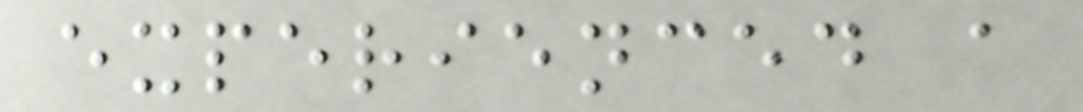experienced a
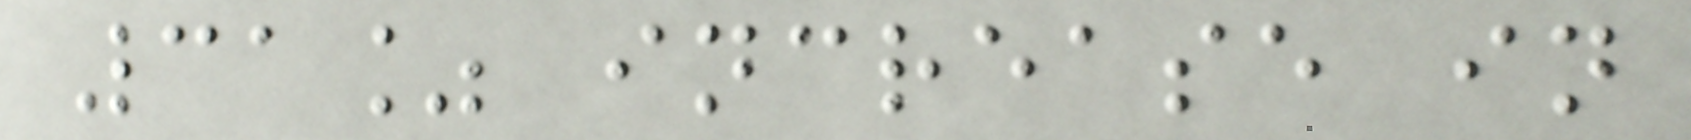31% increase in
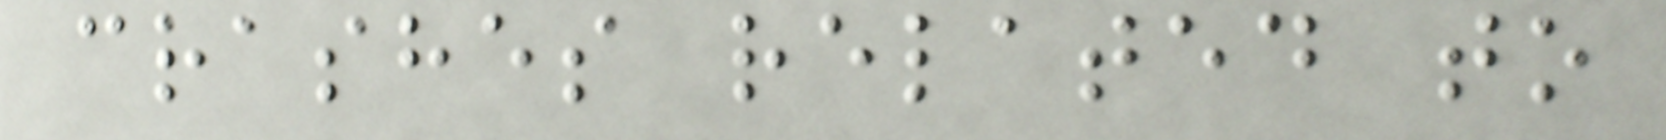crashes related to
